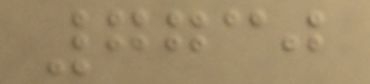7730
